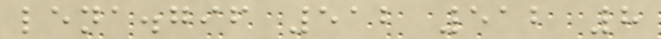lena.gif 512 512 8
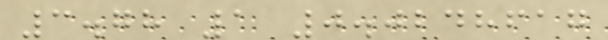3.78 1 0.0248617
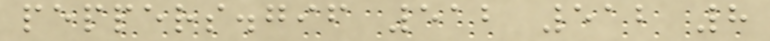peppers.gif 512 512 8
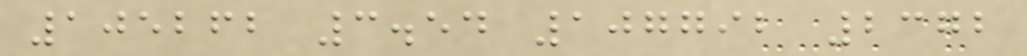105262 3.54 107792 2372
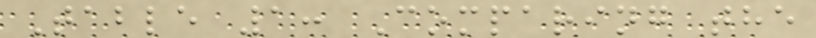Table 1: Comparing the
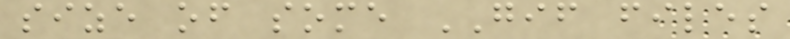size of some GIF files
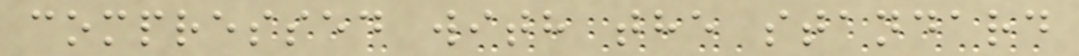compressed with the standard
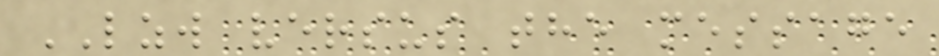LZW versus the message
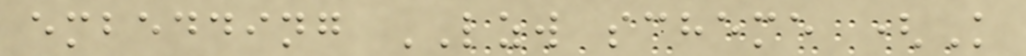embedding LZW scheme (K
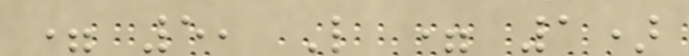= 5, L = 1)
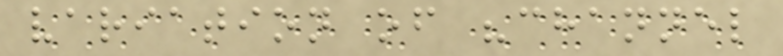variation of "channel
